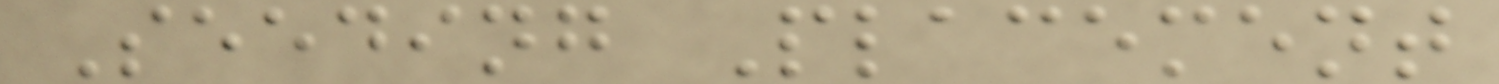Seeding Placement
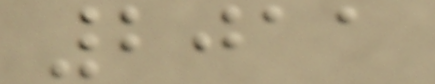2011
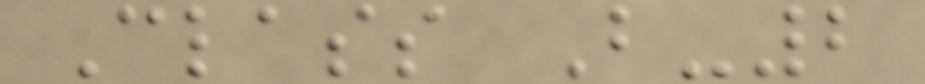Class B-2
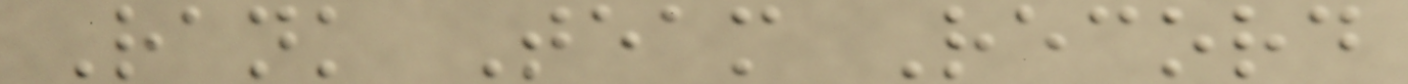Rank Team Record
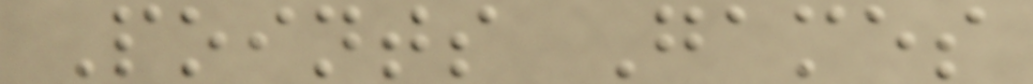Points Games
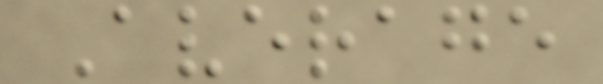Average
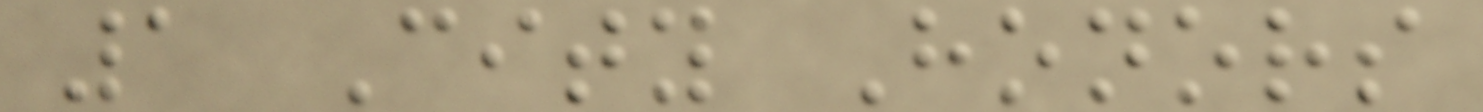1 City Honors
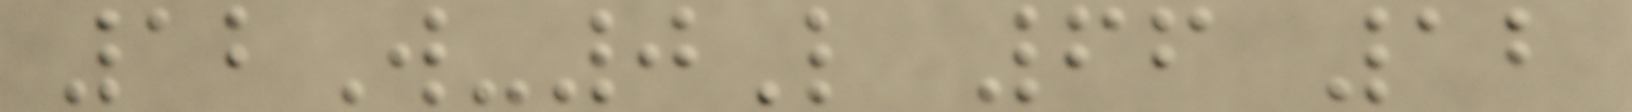12W-0L 66 12
